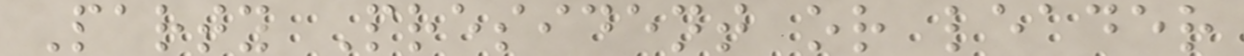Party President or leader
